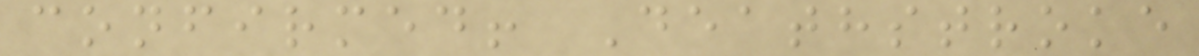confirmed! Deathstroke
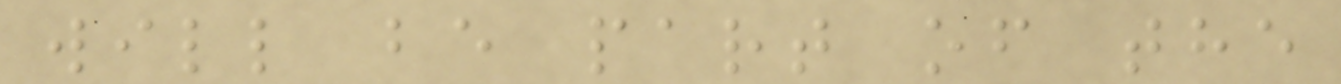will be part of the
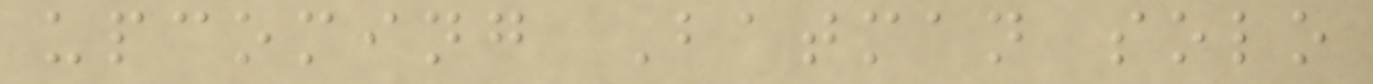upcoming Batman solo
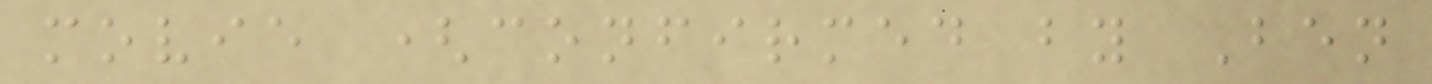movie (confirmed by Ben
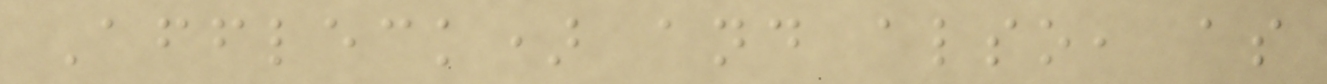Affleck) and also, as
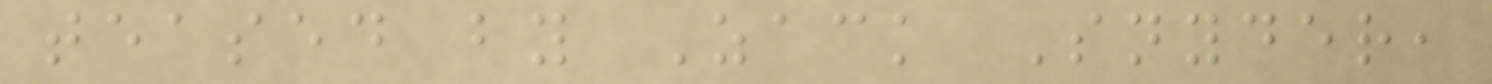teased by Zack Snyder,
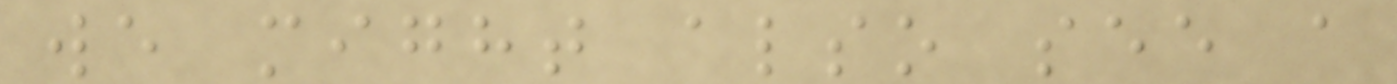we might also see a
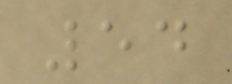54
